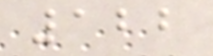122
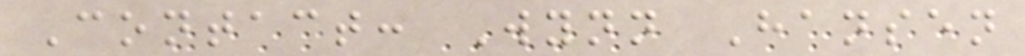Contact: Wynn Hansen
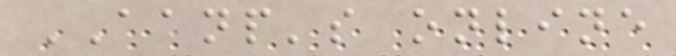AANP's online
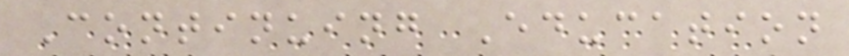Continuing Education
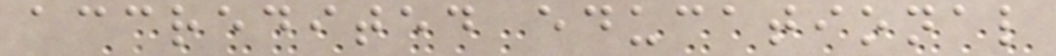accredited educational
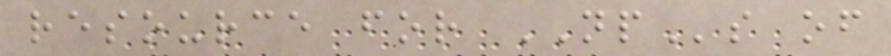resource for NPs of
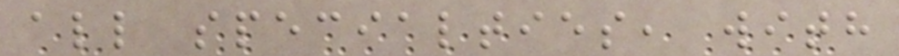all specialties, with
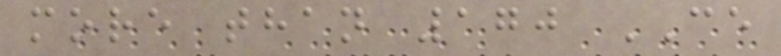more than 170 CE
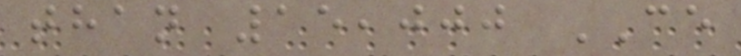than 15,000 CE
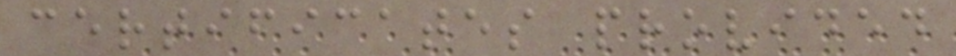certificates provided
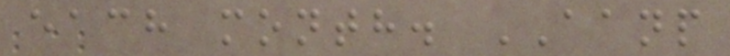each month. AANP
